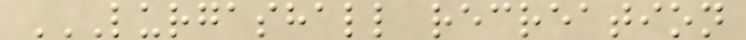LURGASHALL RECREATION
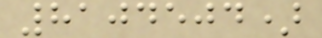8104504)
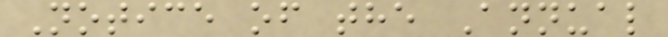Notice of the Annual
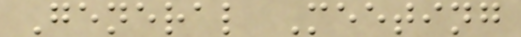General Meeting
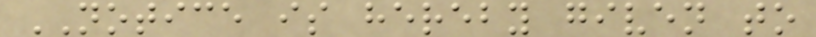NOTICE is hereby given to
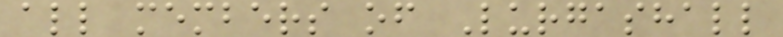all members of Lurgashall
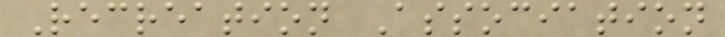Recreation Association
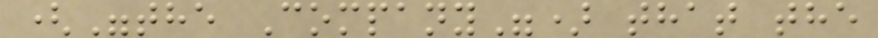("the Company") that the
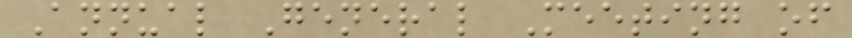Annual General Meeting of
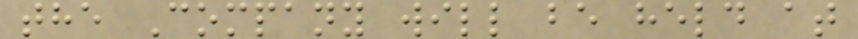the Company will be held at
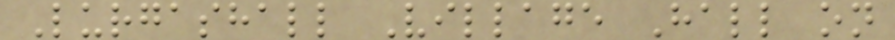Lurgashall Village Hall on
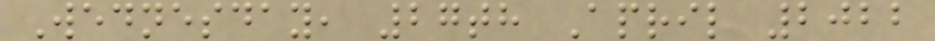Wednesday, 27th April 2022
